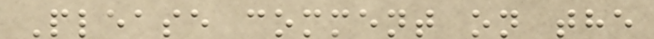Please comment on the
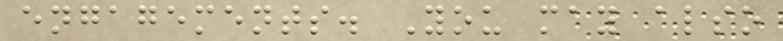engagements. You may also
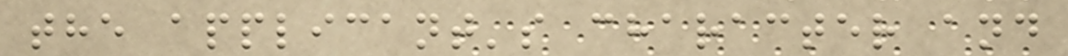the applicant's character and
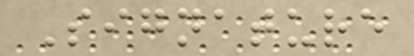Signature
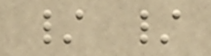/ /
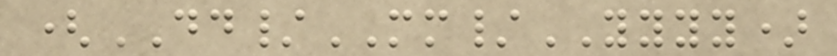(DD/MM/YYYY)
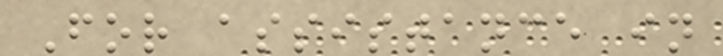For assistance in
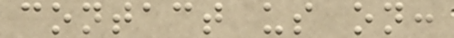contact us on:
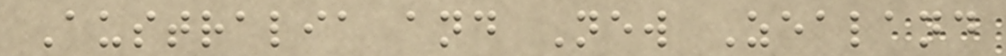Australia and New Zealand
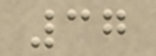37
